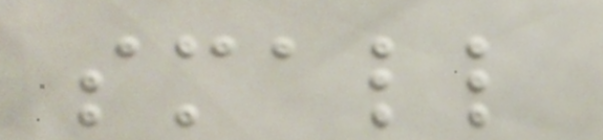small
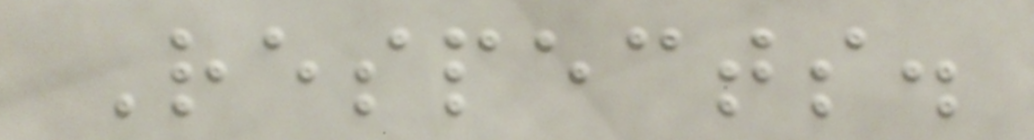Respects.
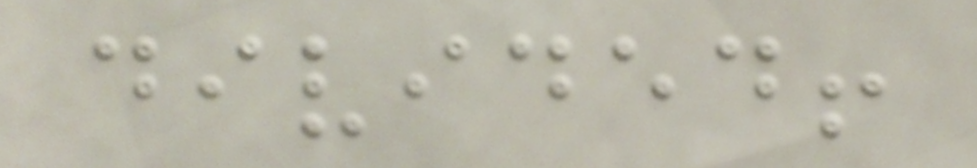divided!
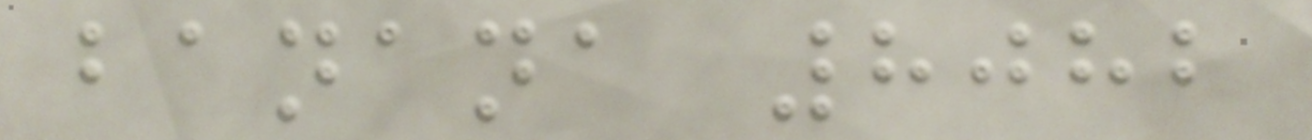banana 8082
